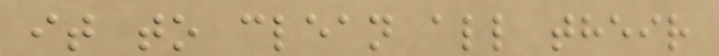it to clean all their
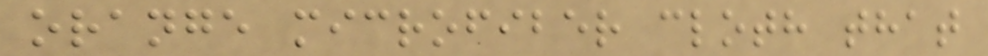orange microfiber cloth that
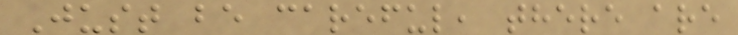Just be careful, there are
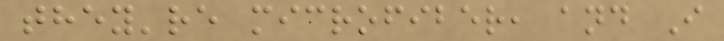they're microfiber, and I
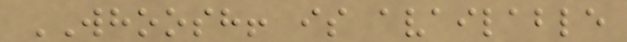WHOOSH! is available
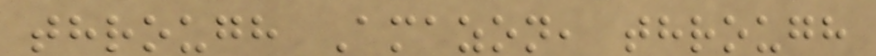through Amazon, through
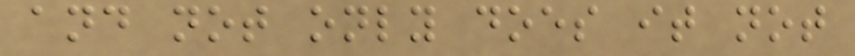and not only does it not
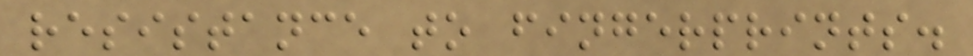resistance to fingerprints.
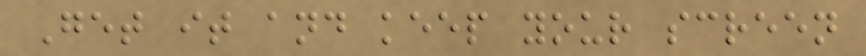Get it and keep your screen
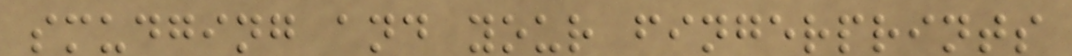smudging and your fingerprints
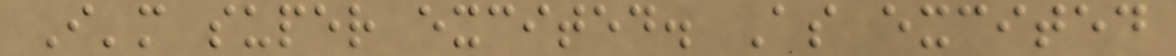I'm super excited. As excited
